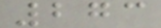273
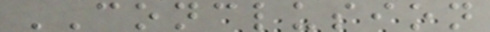CONCLUSION
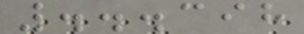...398
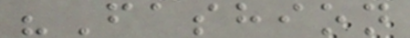"Fashion
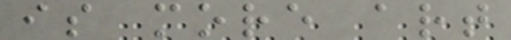is more art
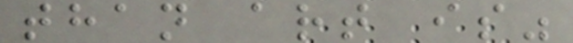than art is"
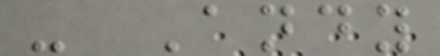- Andy
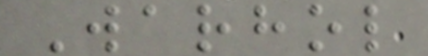Warhol
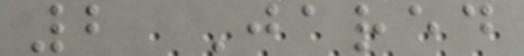2 Jared
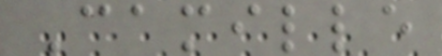Camille
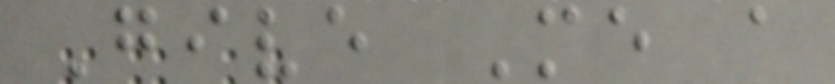Give Me a
